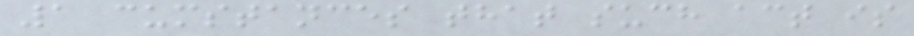1 cumstances that such act is
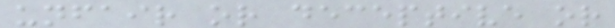unfair or deceptive or
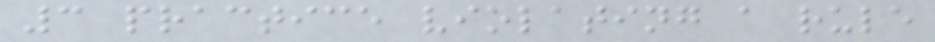3 practice violating a rule
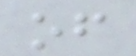of
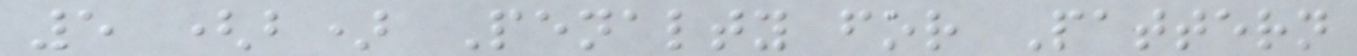5 (b) Penalty for Pattern
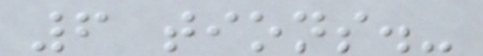6 tions.-
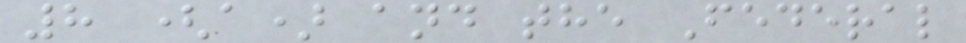8 (a) and the Federal
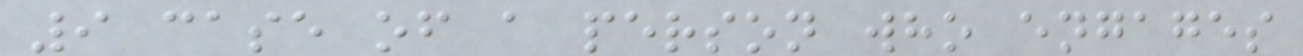9 case of a person who engages
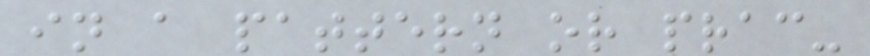in a pattern or prac-
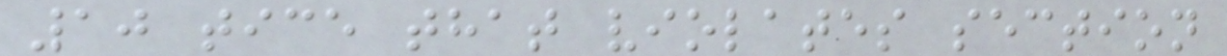10 tice that violates section
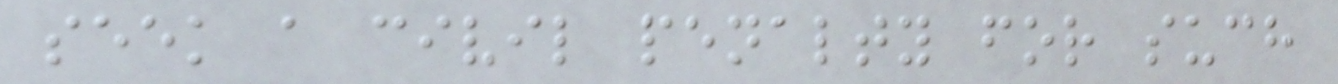seek a civil penalty for such
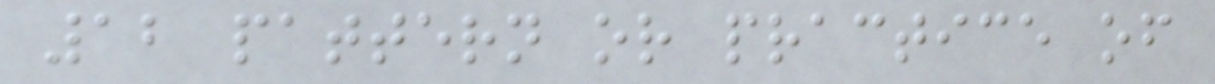12 pattern or practice of
